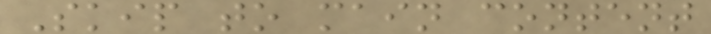Skip to main content
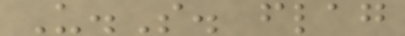U.S. flag
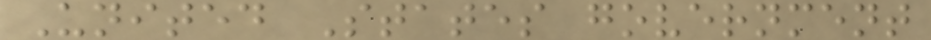United States government
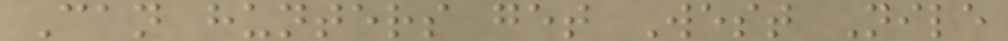Can hunters get West Nile
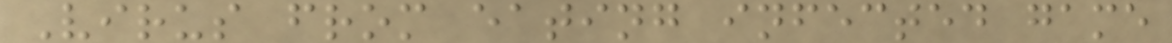Virus from eating infected game
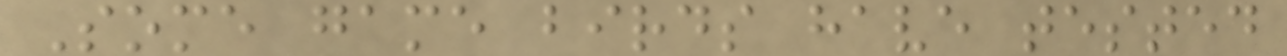Some game birds have tested
